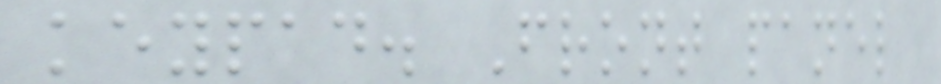keypad. Front panel
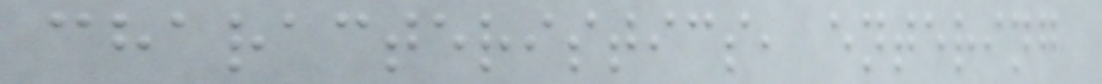characteristics, entering
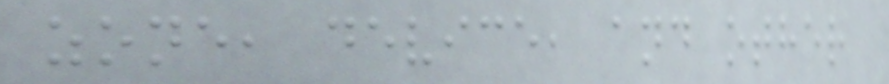zone, device, and other
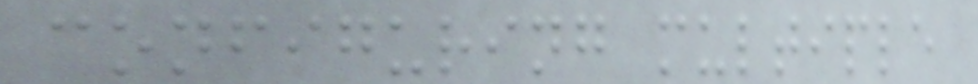configuring multiple
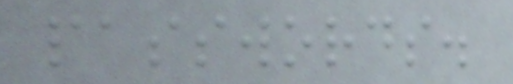passwords.
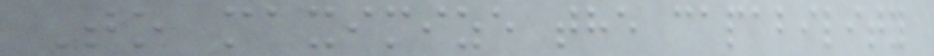To maximize the capability
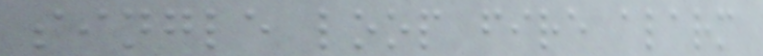single loop fire alarm
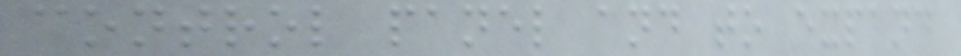control panel and to expand
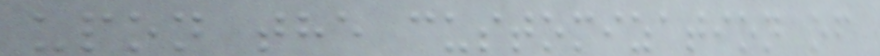upon the customization of
